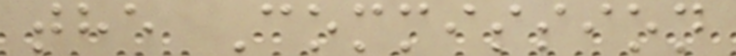the Commission
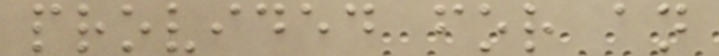provided for an
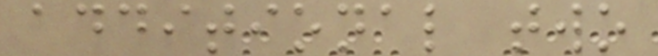additional two
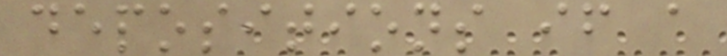depositions if a
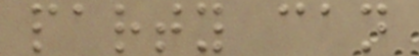party can
